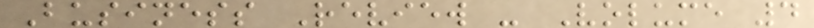Business Review - Volume 4
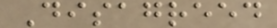Disagreed
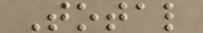Total
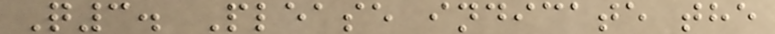Q3. Please indicate the
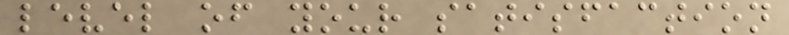level of your satisfaction
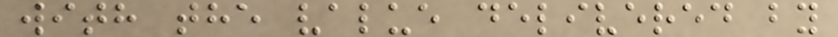with the value delivered by
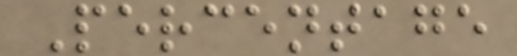Percentage
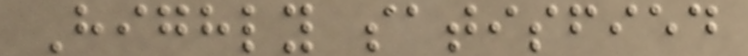Highly satisfied
